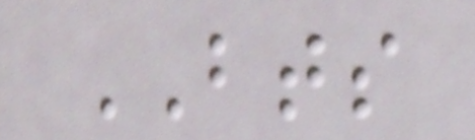BTS
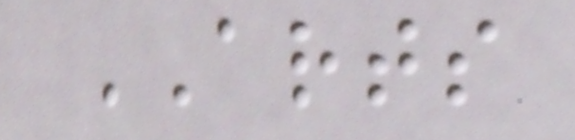ARTS
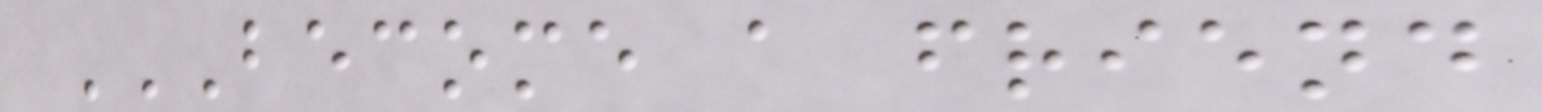BECOME A FRIEND
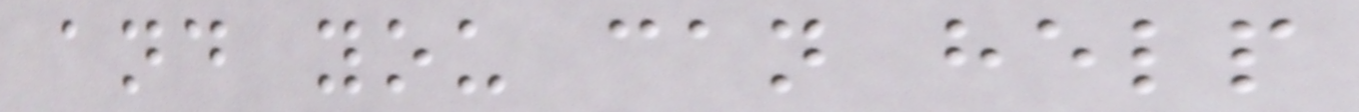and you can help
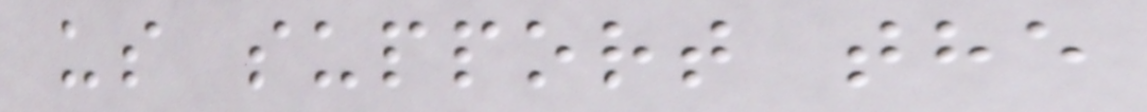us support the
